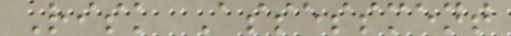Risk Assessment
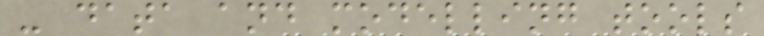- data and modelling tools
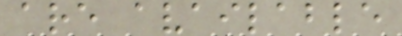are available
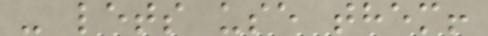- lets use them!
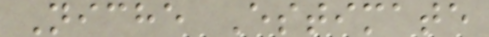Niche Estimate
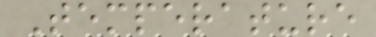Temperature
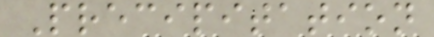Precipitation
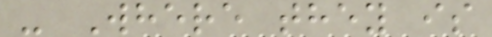- Where they is
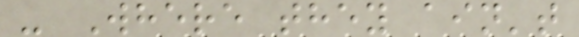- Where they ain't
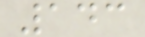143
